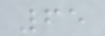65
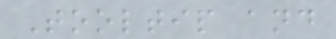Tooltip and
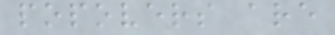popovers are
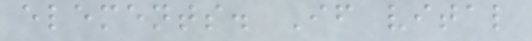elements. If vital
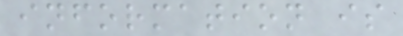information is
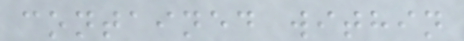contained within
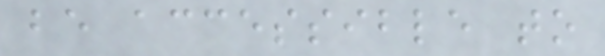be accessible to
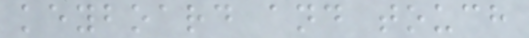keyboard and touch
